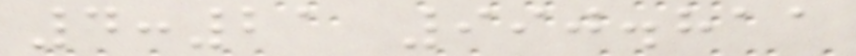4:21 990.811
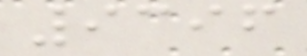9396
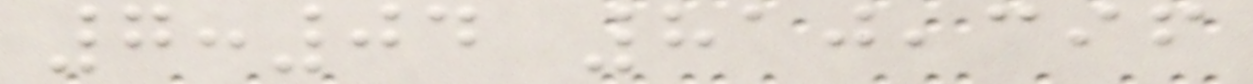7:04 810,396
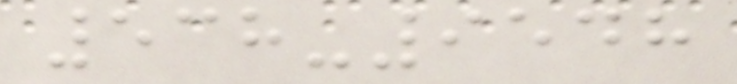538-9548
